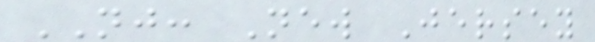NJ: New Jersey
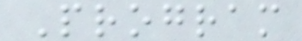Program
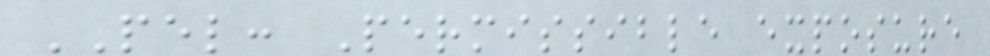PEL: Permissible exposure
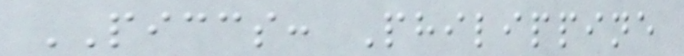PICCS: Philippine
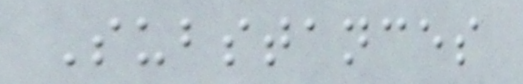Substances
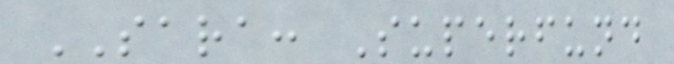SARA: Superfund
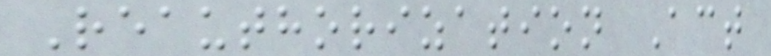Reauthorization Act
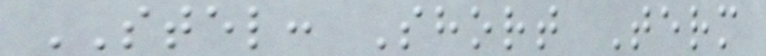STEL: Short Term
